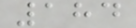184
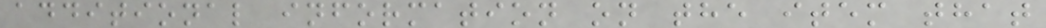additional information on the item that
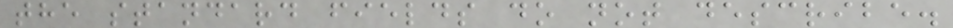the standard fields do not describe.
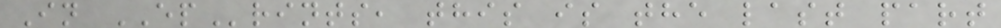In EPrints, this is the last part
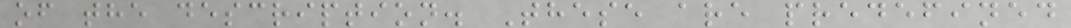of the description. These are predefined
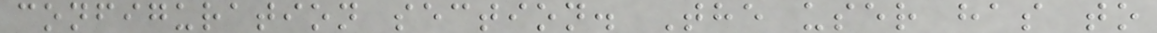configuration section. The user has to
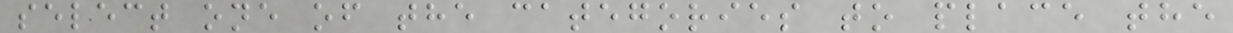select one of the categories to place the
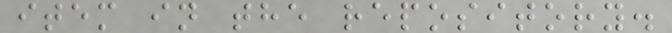item in the repository.
